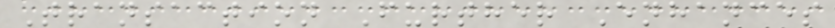Transaction Further Enhances
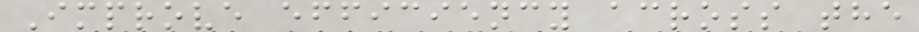Improve efficiency across the
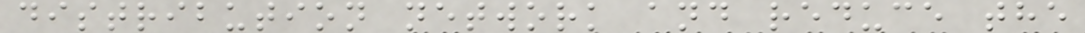distribution network and reduce the
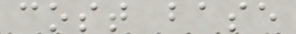cost base
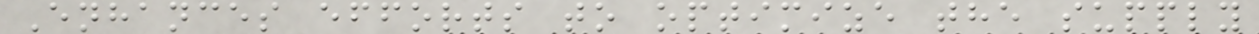Enhances efforts to optimize the supply
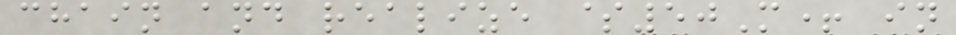chain and realize $50M+ in
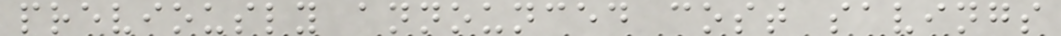previously announced cost savings
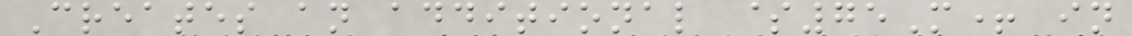Creates an additional $75M+ in
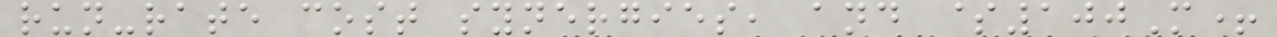run-rate cost synergies, and $100M+
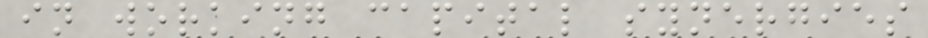in working capital synergies
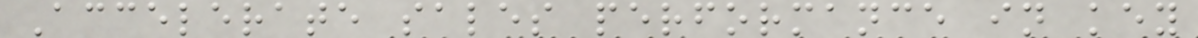Accelerate sales performance in key
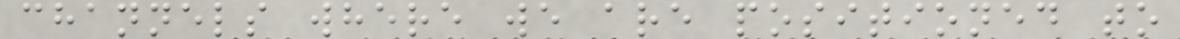channels where we are positioned to
